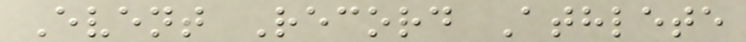Event Record Athlete
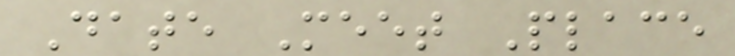Date Meet Place
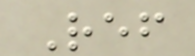Ref
